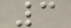3
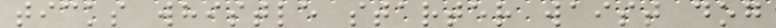ticks whistle starter waist dog
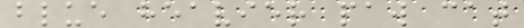blue heavier paw cat
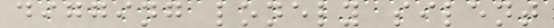digging lonely silent
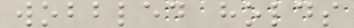wobbled holds
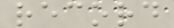record
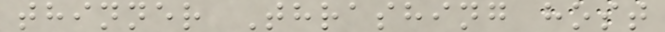thinner Thrashing host
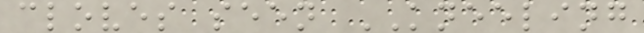cloves seen KNEELING
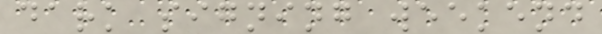dark signing weekend
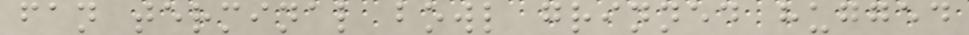fan terminal bowl grinned hugged
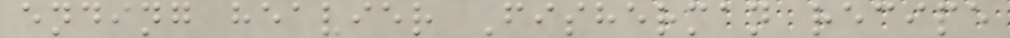ending heavier Fisherman recipe
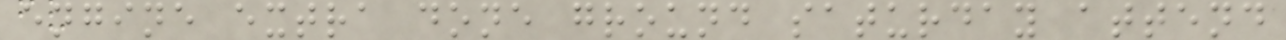engine extra done ground saturday attend
